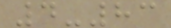4-83
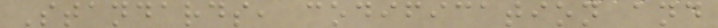Standards, codification and
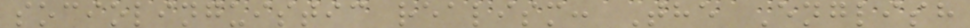sociolinguistic realism: The English
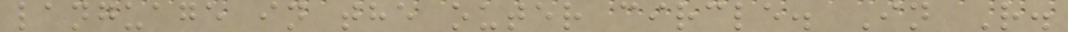language in the outer circle. In R.
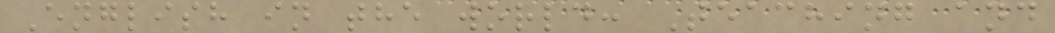English in the world: Teaching and
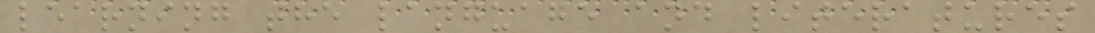learning the language and literatures
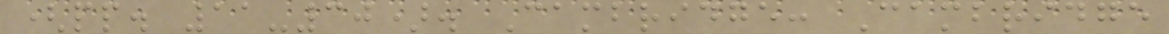(pp. 11-30). Cambridge: Cambridge
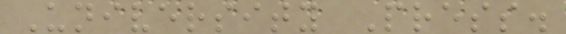University Press.
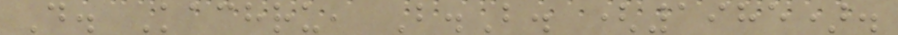D. Kachru, B.B. (1985).
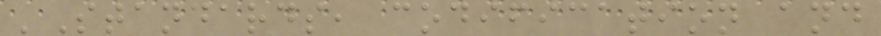'Standards, codification and
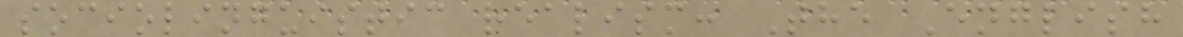sociolinguistic realism: The English
